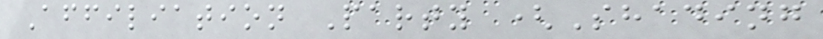Affiliation Party (Shading
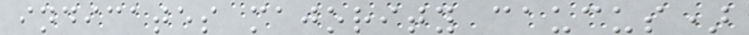indicates majority caucus)
